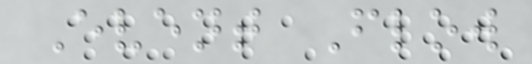Event Flow
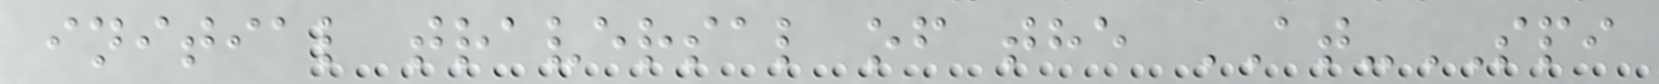initial traversal of the AT-SPI
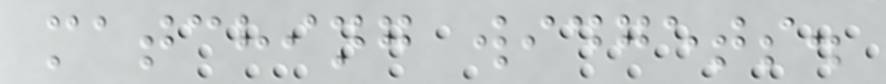matching widgets.
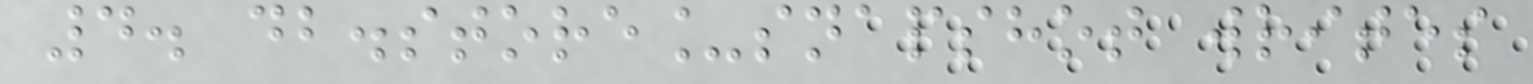4. db.store_snapshot writes
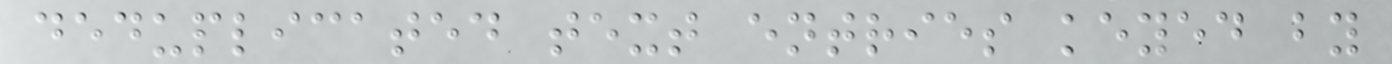deduplicated text entries keyed by
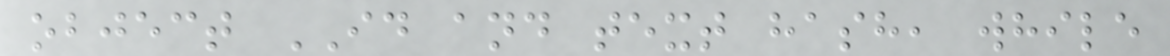object ID and text hash, while
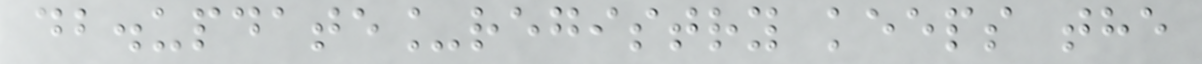db.update_registry keeps the
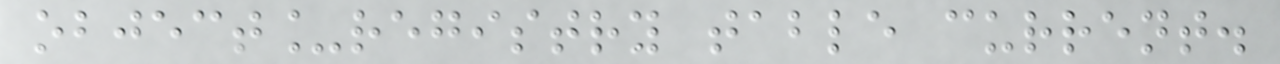object_registry table current.
